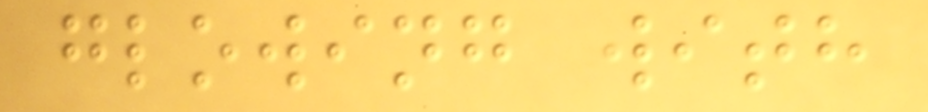glowing with
